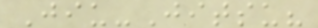Jiu-Jitsu?
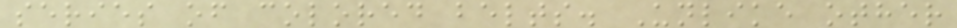series of colored belts. Unlike other
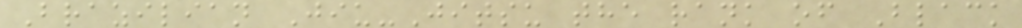Brazilian Jiu-Jitsu the rank of Black
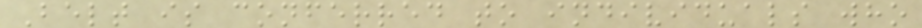Belt is conferred to individuals who
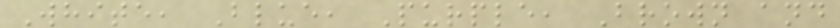White, Blue, Purple, Brown and
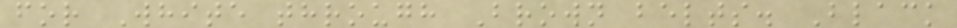for White through Brown belts. Black
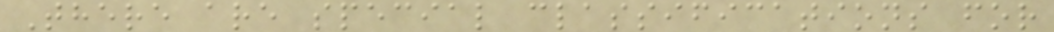There are special classifications for
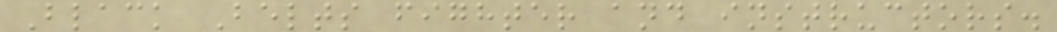Black Belts fighter and instructors.
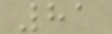81
